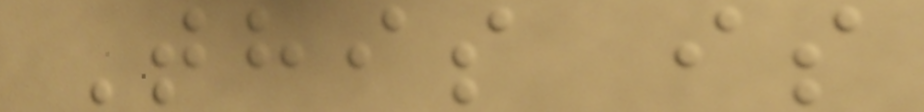This is
